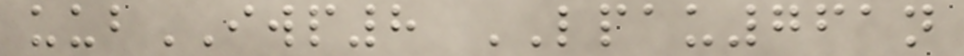uubIWP8 LPAU761n
